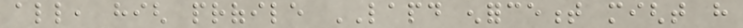all, high profile LAPD enforcement might have
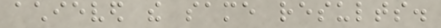achieved the same results.
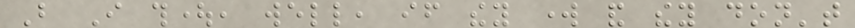But I thought, well, if they work and they don't
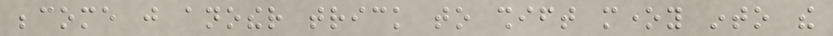become just another trick to shift money into the
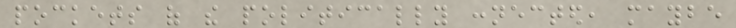pockets of the politically connected, maybe
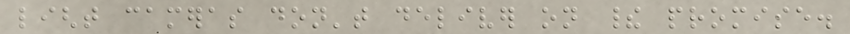light cameras don't deliver on their promise.
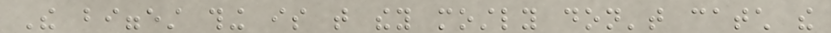The biggest thing is that they mostly don't catch the
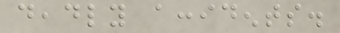deadly accidents.
